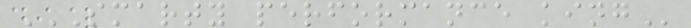SMARTY PERFORMANCE KING
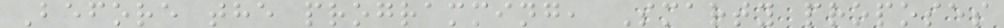Before the programming, Smarty proposes
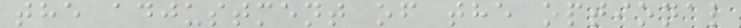the adjustment of the optional
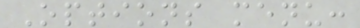Options menu:
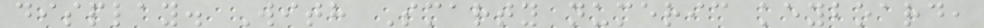display. With Smarty numeric keyboard,
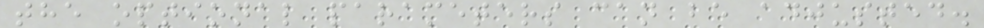the optional parameters can be adjusted.
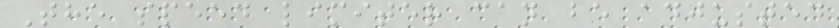The speed limiter can be adjusted
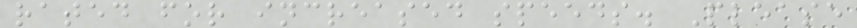rated for increased speeds. Please
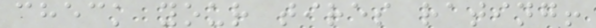check your tires rating!
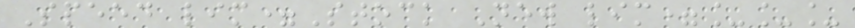Speed lim=Stock New lim=___
